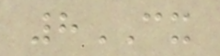8CX
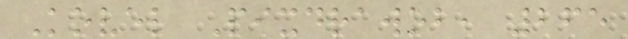Kovel Pixdrawob, 265
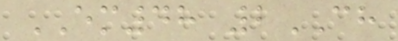EM48 2CH
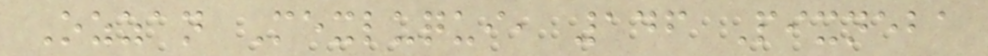Ozzan Mexluqui, 146 Pixneba
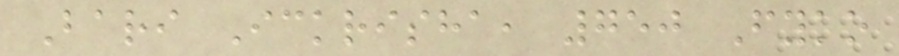Bari Ickrisha, 750 Fyko
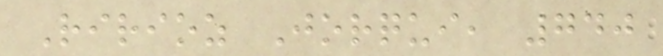Ririoz Jorqui, 740
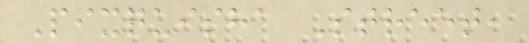Pixquisha Street,
